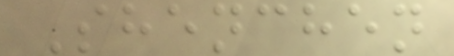Shenchen
